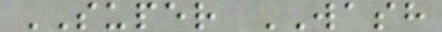SUPER WASH
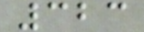323
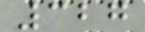327
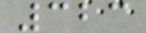323
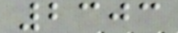2303
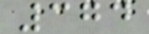374
